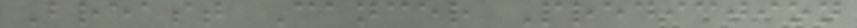Breast Cancer Prediction
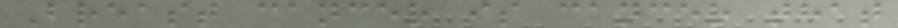Breast cancer is cancer that
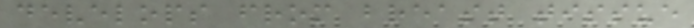develops from breast tissue
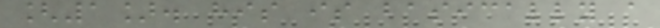[1]. his is basically a
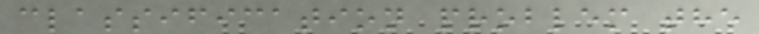classification problem the
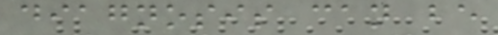diagnosis can be
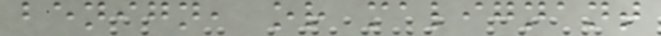benign, or malignant
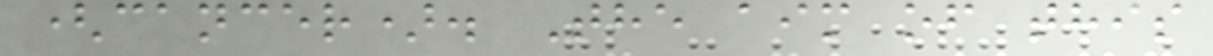(cancer). The aim of this
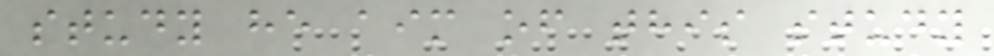study he aim of this study
